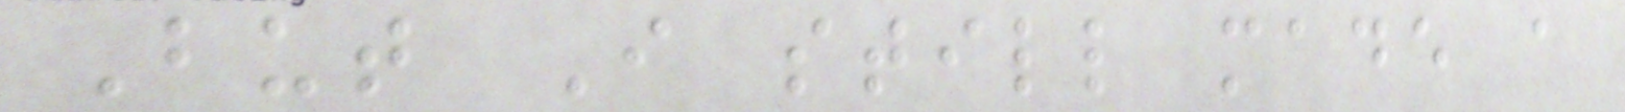But I still made a
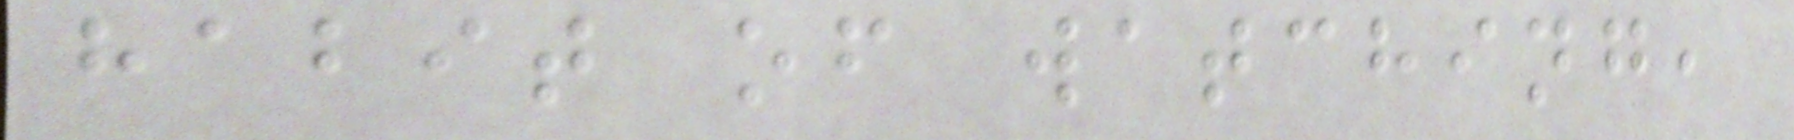habit of watching,
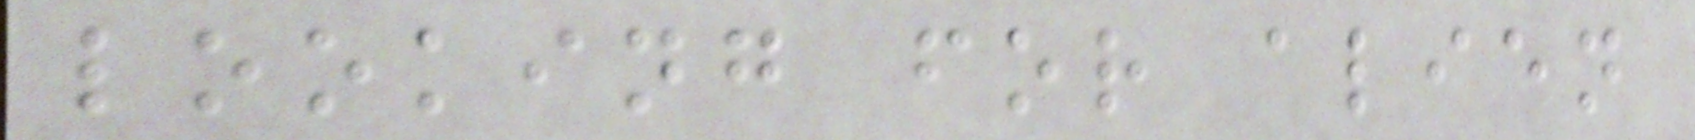looking for alien
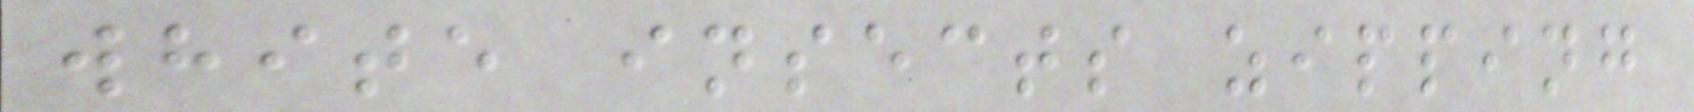white insects zipping
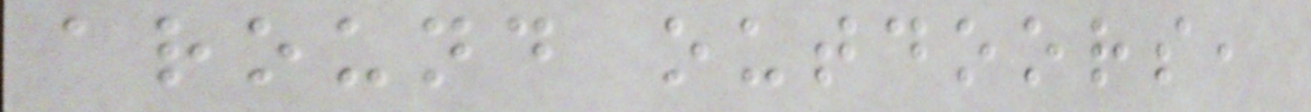around outdoors,
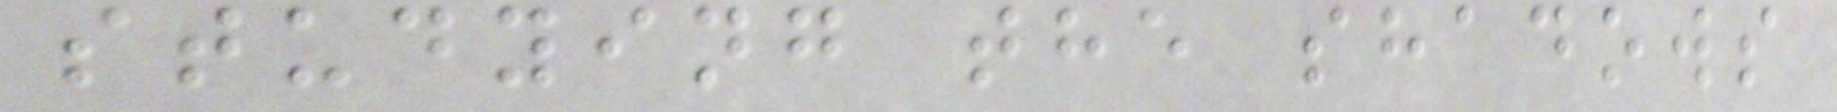studying the shadows
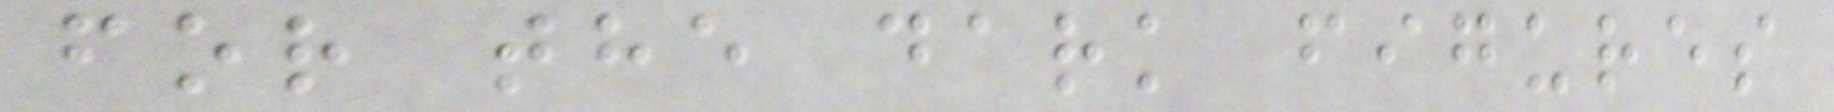for the dark figures
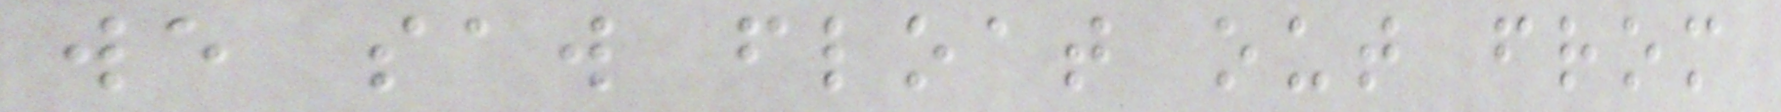we saw float out from
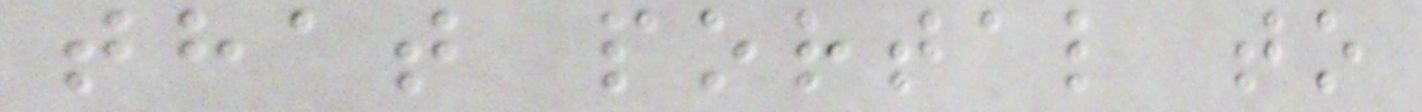that portal to
